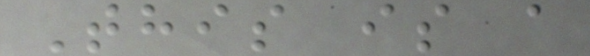This is a
